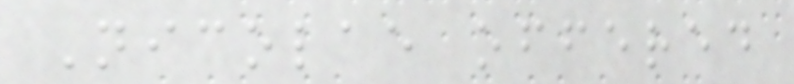Nicolae offered
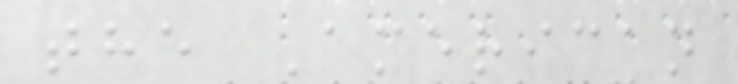the American
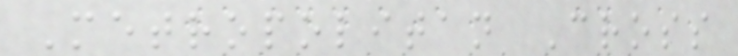Metropolitan Cross
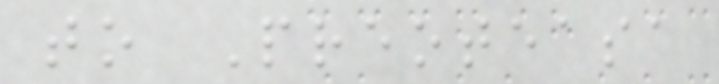to Preoteasa
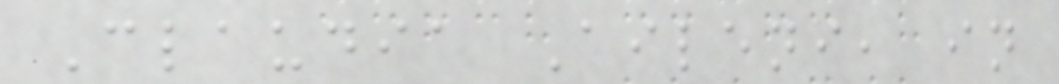Claudia Aileni, in
